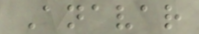Anavar
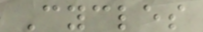Cycles
